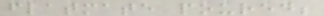flatmate poured;
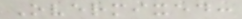Overmixed:
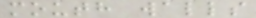mouth walls
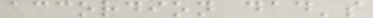accordion dad's
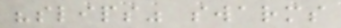"slips" swarms
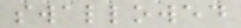swallowed
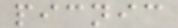picnic
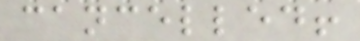cancelled!
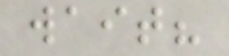wait?
